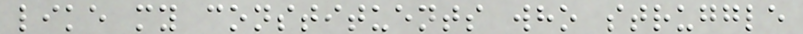like my constituents who struggle
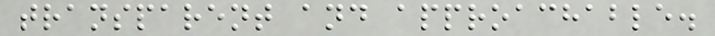transparent and approachable.
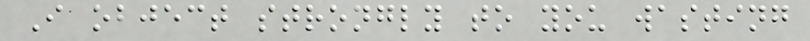I object strongly to you wasting
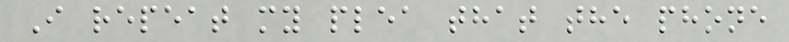I repeat my plea that the phone
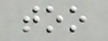too
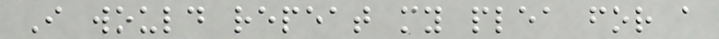I would repeat my plea for a
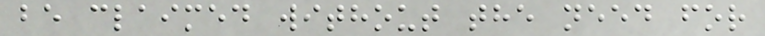be claimed without the need for
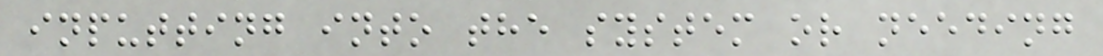inputting into the system or needing
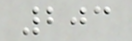203
